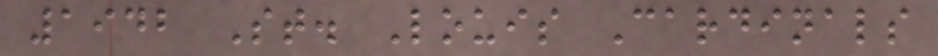1942 St. Louis Cardinals
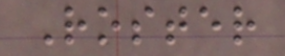Roster
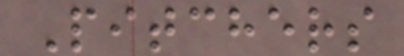Pitchers
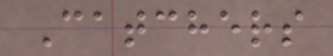Catchers
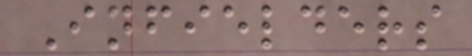Infielders
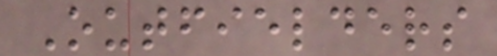Outfielders
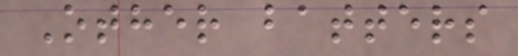Other batters
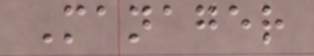Manager
